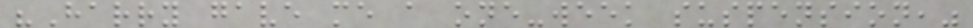"Harry gave me a one-week suspension,"
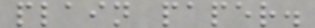plain paper.
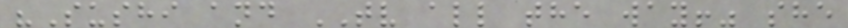"Sushi and TV all the way!" she
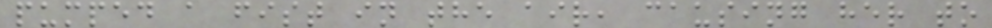pumped a fist in the air, causing her to
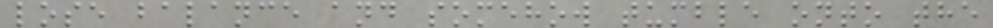lose balance and somehow tumble onto the
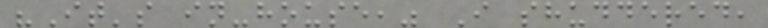"It's in-house," I shuddered,
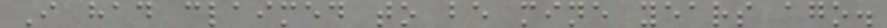I had claimed to be mine years ago.
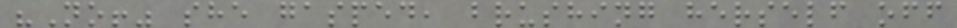"No!" she gasped, brushing herself off
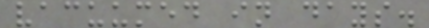vacuumed in days.
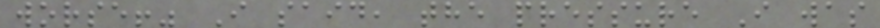worse!" I said, the pressure I was
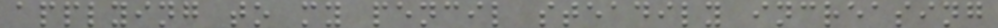applying to my pencil steadily increasing
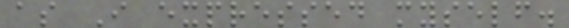as I expressed myself.
